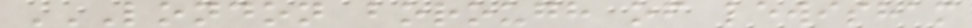LONDON BOROUGH OF LEWISHAM
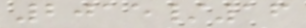2015/16
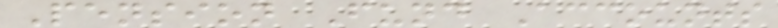Pension Fund Accounts
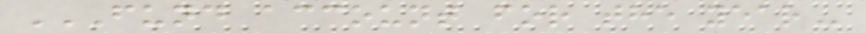FUND ACCOUNT FOR THE YEAR
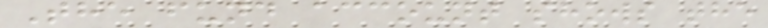The fund account shows the
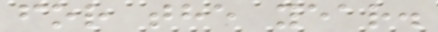for the year.
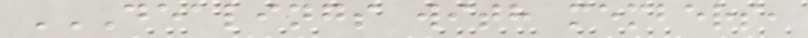DEALINGS WITH MEMBERS,
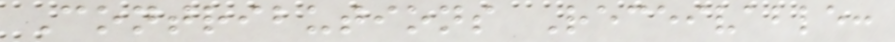Contributions Receivable:
